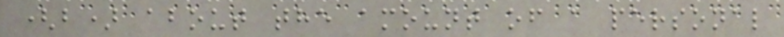(b) about the amount of a personal
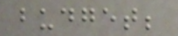budget;
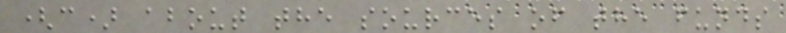(c) about the sources of the funds
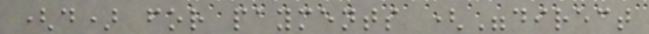(d) for payments ("direct
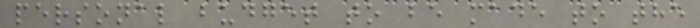personal budget to be made to the
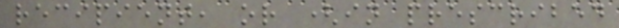recipient, or (in prescribed
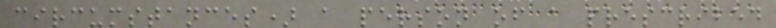circumstances) a person of a prescribed
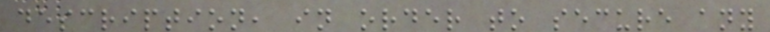description, in order to secure any
